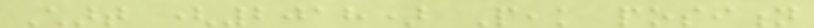Chart (2018) Peak position
